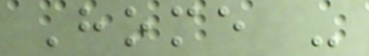Home -
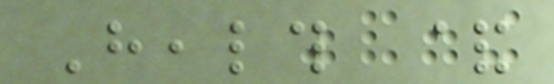Health &
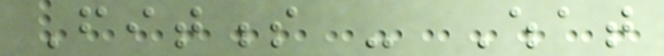Fitness - What
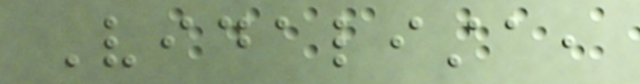Vidalista,
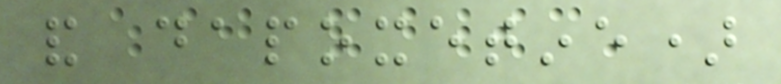and dapoxetine)
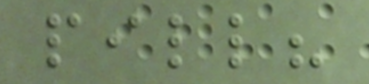pill?
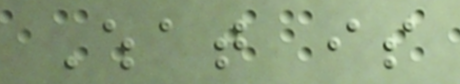What is
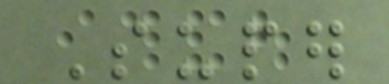Super
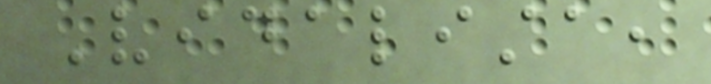Vidalista,
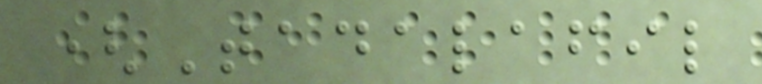(Tadalafil
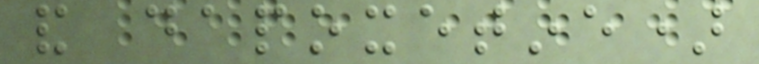and dapoxetine)
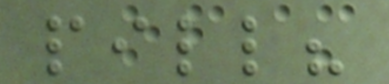pill?
